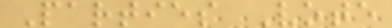Parties Vote
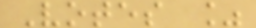Votes %
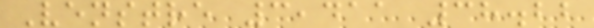Venstre 3,411 38.22
